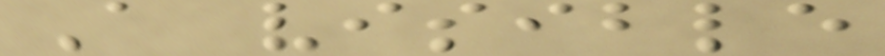A visible
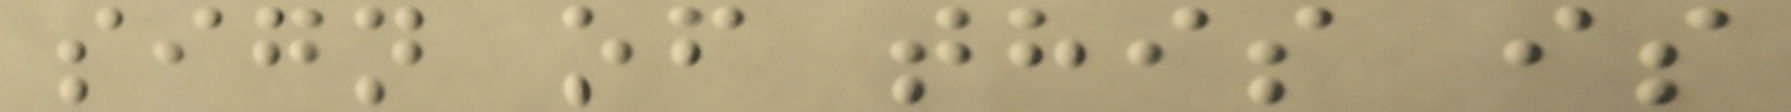sign of this is
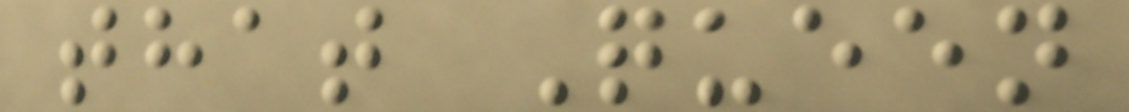that Queen
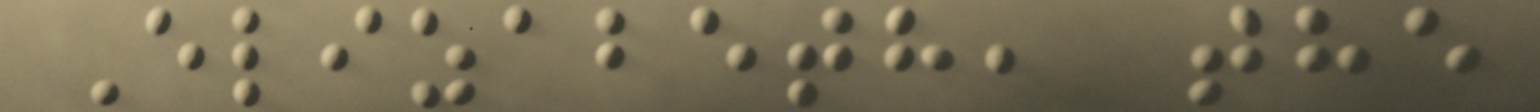Elizabeth, the
